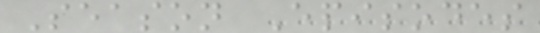Season Episodes
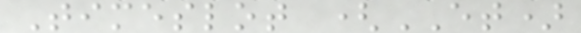Timeslot (ET)
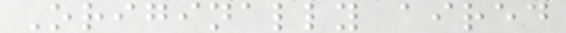Originally aired
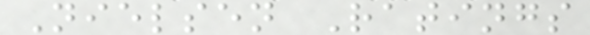Nielsen Ratings
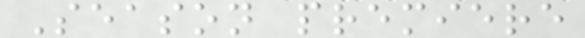Season premiere
